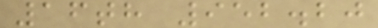16th 952.20
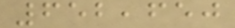652,650
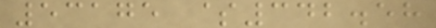53175 $342.58
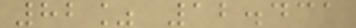82% 12.431
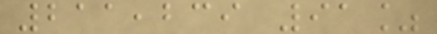211,239 91%
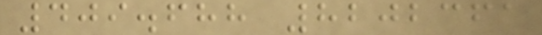409.688 8202361
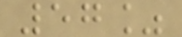57%
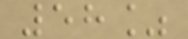58%
